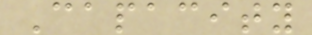Capacity
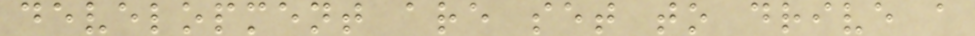development are set to drive a
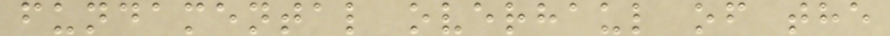fundamental overhaul of the
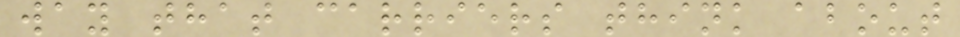way that carriers think about
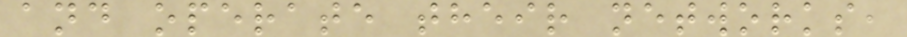and operate their networks,
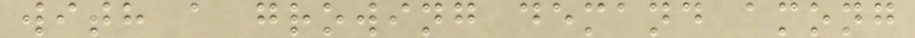with a growing demand among
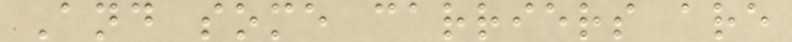And some carriers are
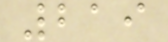219
